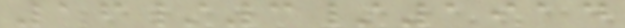16/3/1914
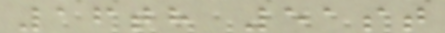16th 51st
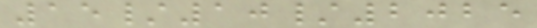15/10/2025
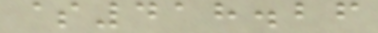$418.26
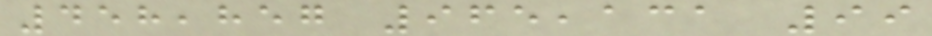458,857 965,131 99
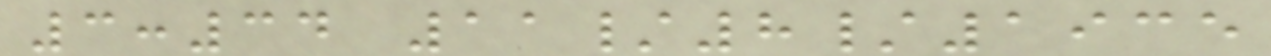3:34 11/8/1935
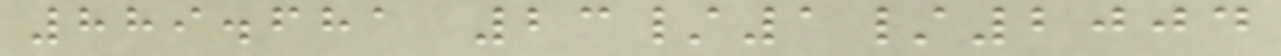889.681 23/1/2004
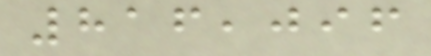816,096
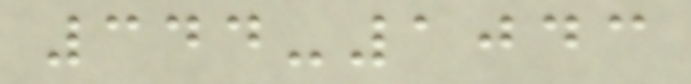344-1043
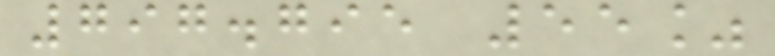797.795 55%
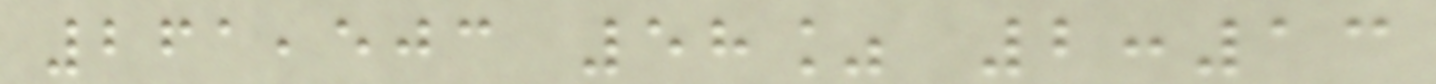261,503 58% 2:13
